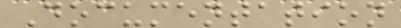Documentation
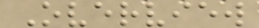Overview
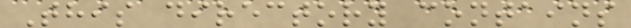This directory contains
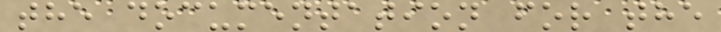the documentation for the
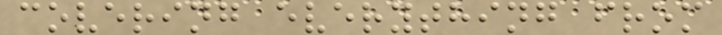covering everything from
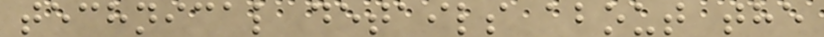technical details about the
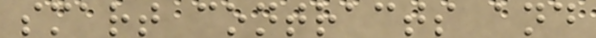smart contracts and
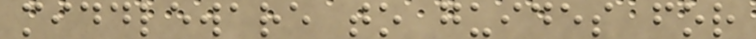middleware to guides for
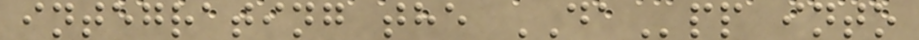integrating the DApp into
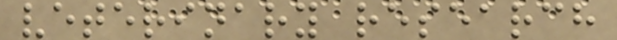veterinary research
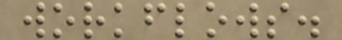workflows.
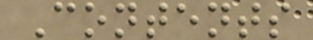Contents
